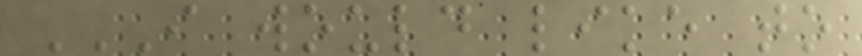I WOULD LIKE TO
